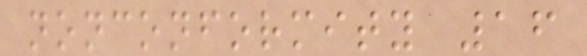nonconformity 16
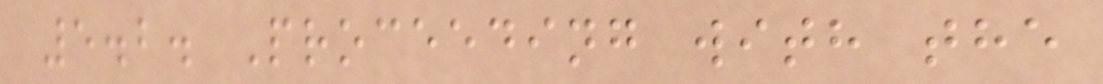5.2. Proceeding with the
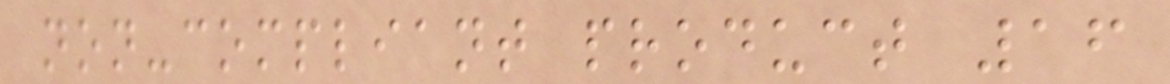non-compliant product 16
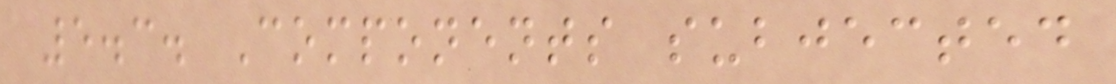5.3. Components subjected
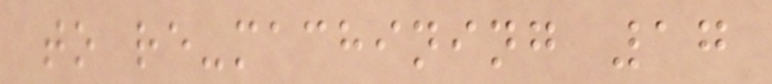to re-machining 17
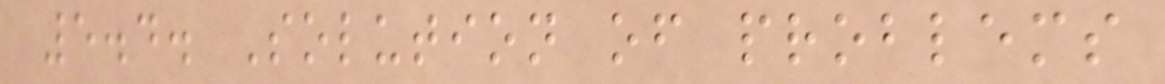5.4. Solution of problems
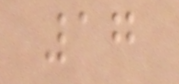17
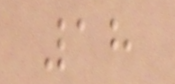18
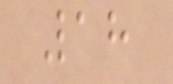18
